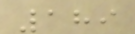189
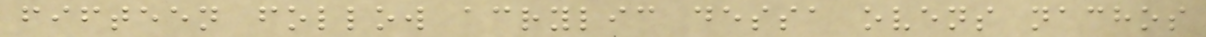fifteen follow acrylic dessa ovens nachos
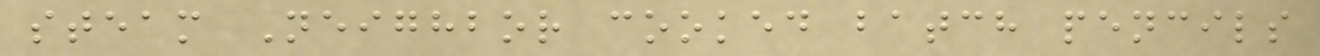steam Neighbor cooked batch pencils
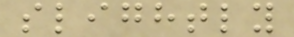slightly
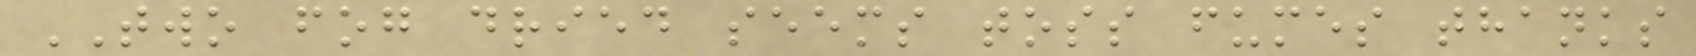TWO fog dried seems toss fumes thanks
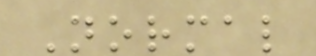Normal
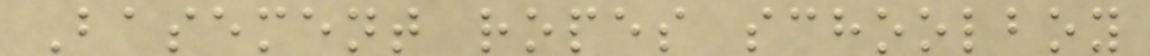Basement ropes schoolboy
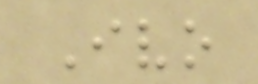Ivo
